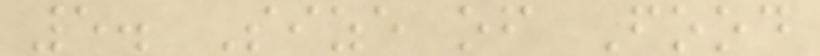5. Size of Food
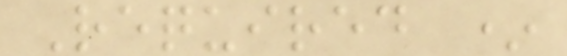Required *
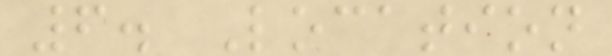6. Location
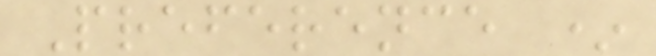Preference *
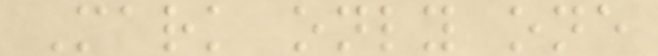Mark only one
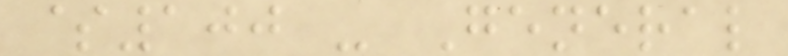$100 - General
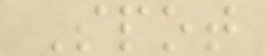Spot
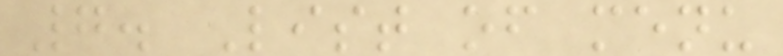7. List of menu
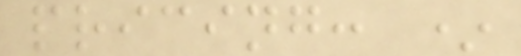pricing: *
